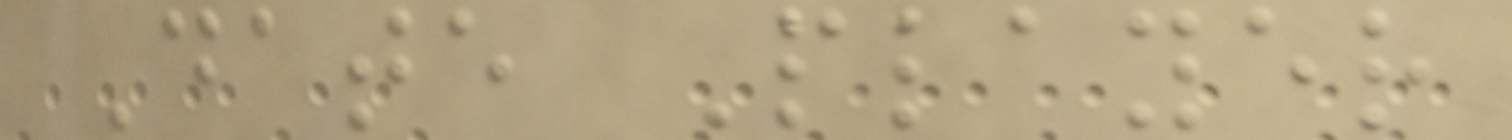Date Player
